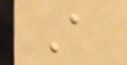A
